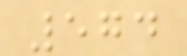574
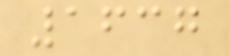1637
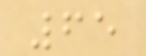65
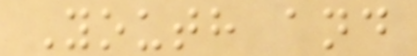Youth and
